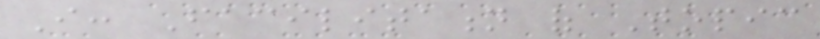I: Facilitation of Topic
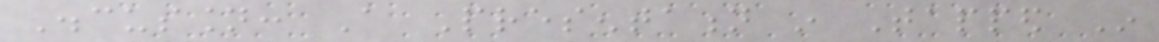Discussion: A Presentation in Tapped In
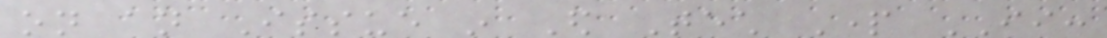on an Issue in Ed Tech Part II:
